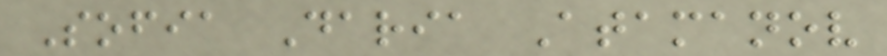Sofia Daria Atamanov
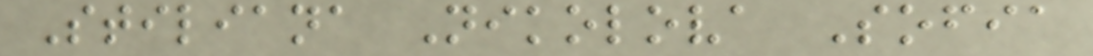Stiliana Nikolova Sofia
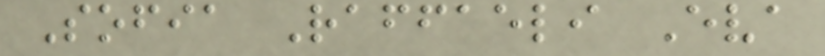Sofia Raffaeli Eva
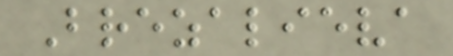Brezalieva
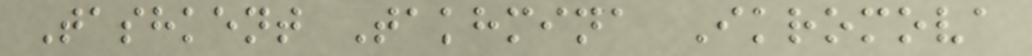Tashkent Takhmina Ikromova
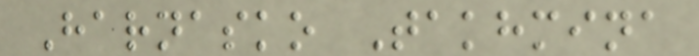Harnasko Takhmina
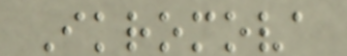Ikromova
